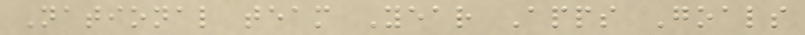National team Year Apps Goals
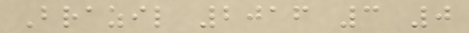Brazil 2016 3 0
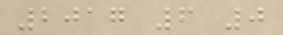2017 6 0
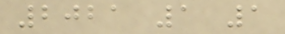2021 1 1
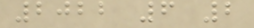2022 6 2
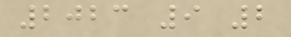2023 9 2
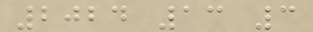2024 13 3
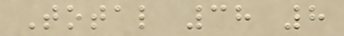Total 38 8
